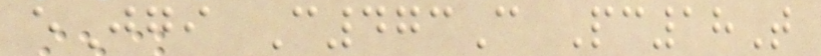eJgi C473C Pc18T
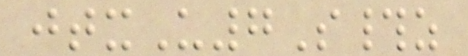jtxU7S#z
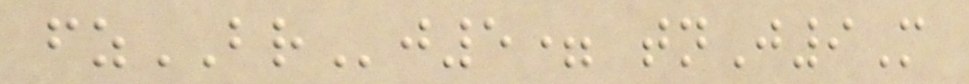fzBRj5= tnJ9M
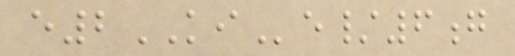e2KIe/6g
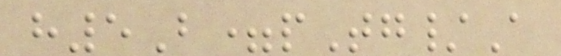h5B=pTg/A
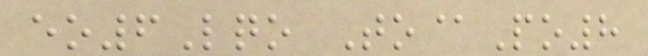eo6Lqo To@Po8
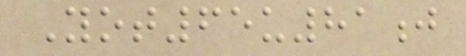Yot65u81j
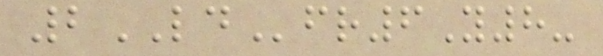2LDfr6Y8-
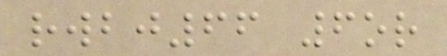rwbj66 6or
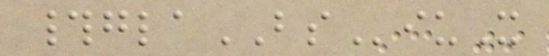#glaBSiuX
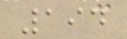194
